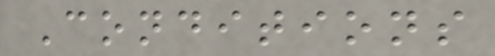Conditions
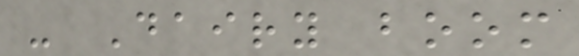- Dairy boom
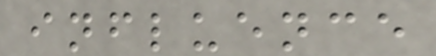influence
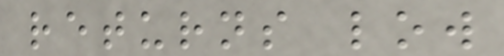returns low
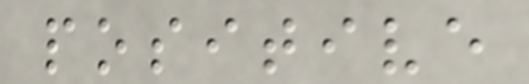positive
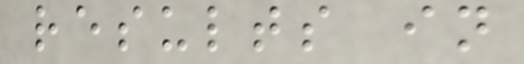results in
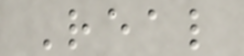Real
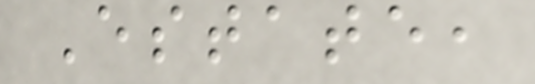Estate,
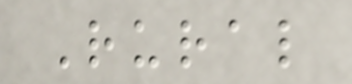Rural
